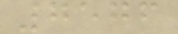7576
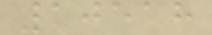10518
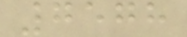7578
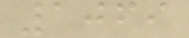1069
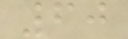60
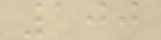100
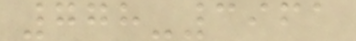778-3961
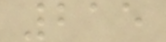215
